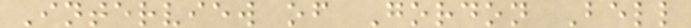Interview of Gordon Bell
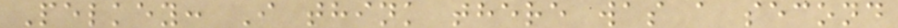Pelkey: I think there was a second
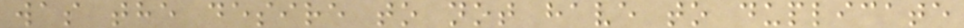was the desire to not have to duplicate
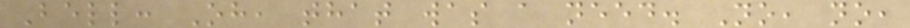Bell: Oh, that was a need. No, no,
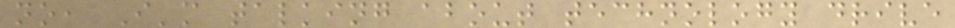no, I'm talking about technology drive
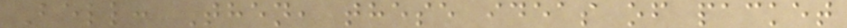Bell: Then, these ideas of packet
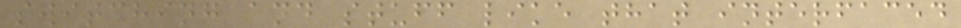switching and stuff like that interfaced
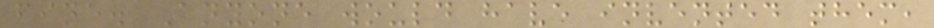fine. Anyone would have invented them,
